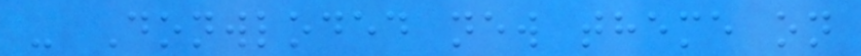- Donwloded new theme on
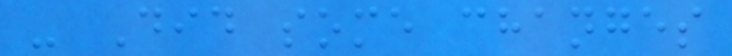- Did some changes
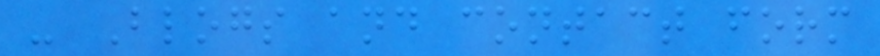- Blogs and contact form
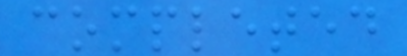completed
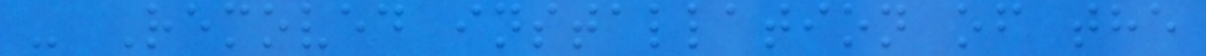- Removed installation of the
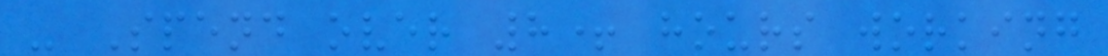- Spend over 8+ hours working
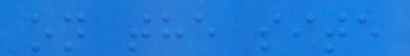on the site
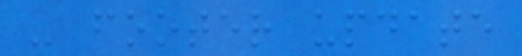- footer update
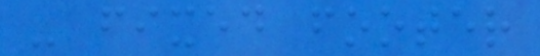- fixed footer
